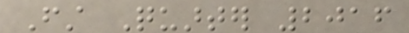First Quarter 2016
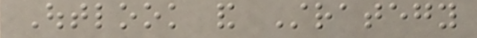Outlook and Strategy
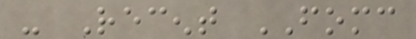- Recent FOMC
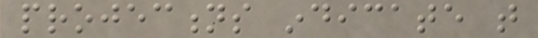projections indicate that
